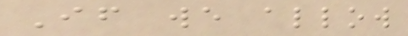If we allow
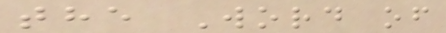the Word of
